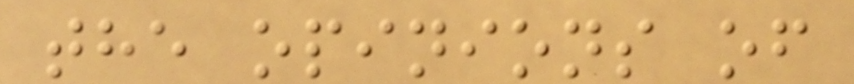the opinions of
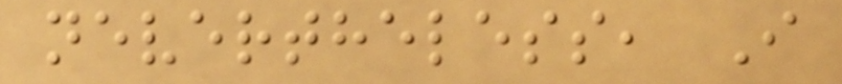nevertheless, I
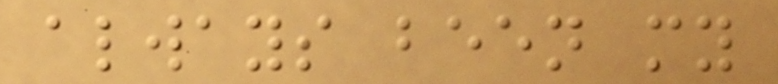always been my
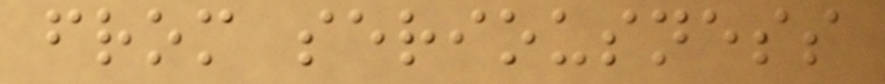from seriousness
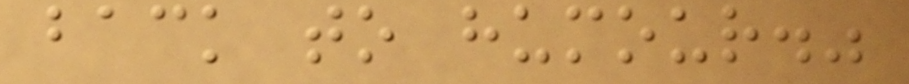back to humour."
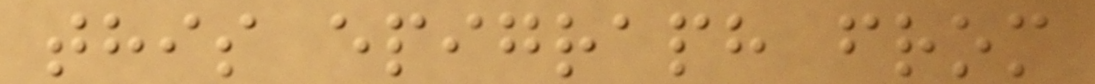this epigraph from
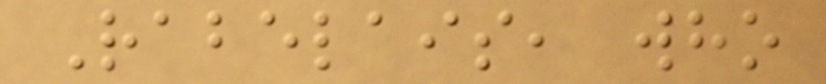Rabelais, who
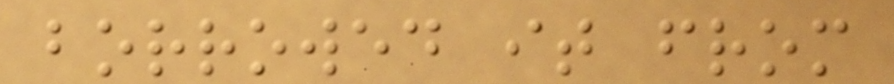borrowed it from
